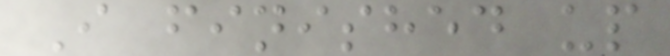I finished up
